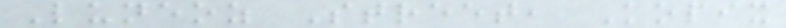Luneoz Street, Kopix
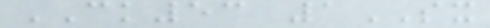CK53 1SX
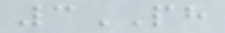3PH
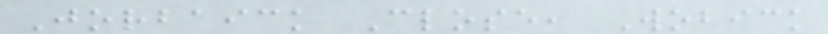Jorbaick Close, Wobick
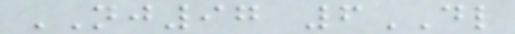NJ97 6DL
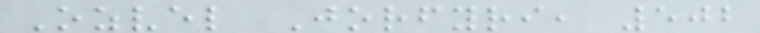Ozvel Jorfyri, 502
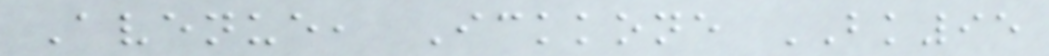Avenue, Ickkone BK95
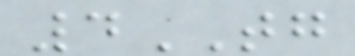4TG
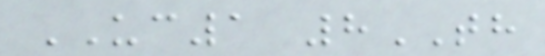UC1 8TH
